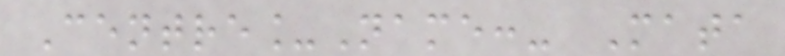Centre_Name:- Mata
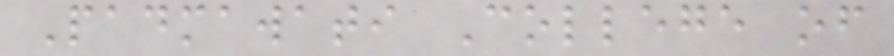Padmawati College of
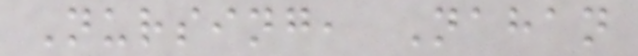Nursing, Nahan
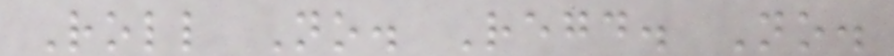Roll No. Regd. No.
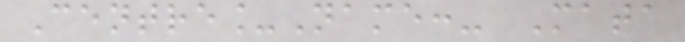Centre_Name:- Mata
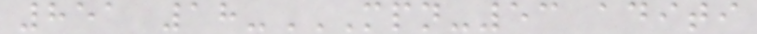851 18-MPN-53 ADITI
